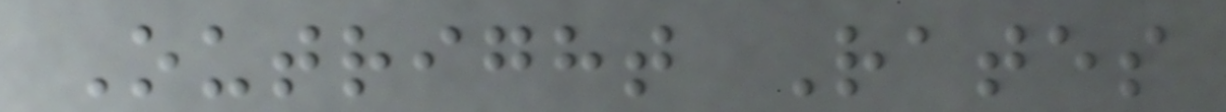Outright Rates
